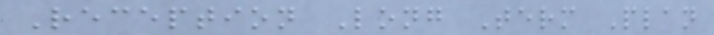Reception Long Term Plan
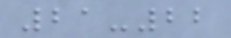21-22
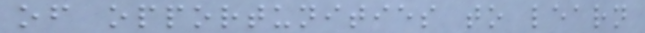of opportunities to learn
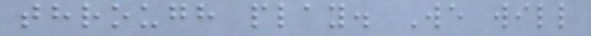through play. We will
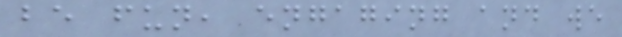be fun, engaging and we
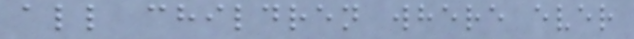all children where ever
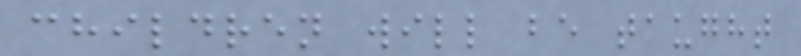children will be taught
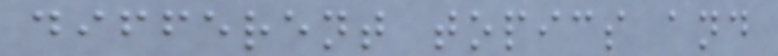different topics and
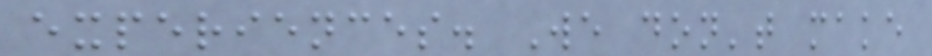experiences. We don't make
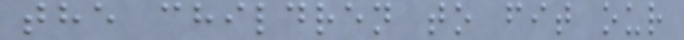the children to fit our
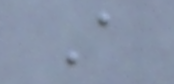A
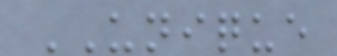UNIQUE
